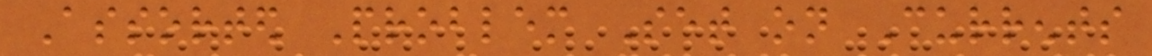Assorted Problem Set on Currents
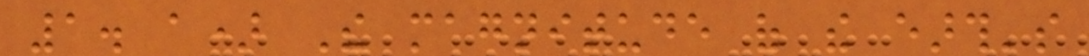1. a) The magnitude of the earth's
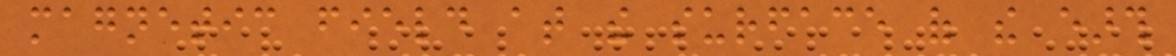magnetic field at the surface of the earth
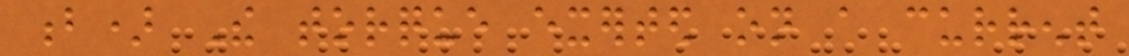b) The torque exerted on a current
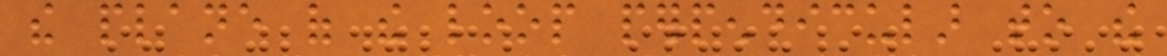the plane of the loop perpendicular to the
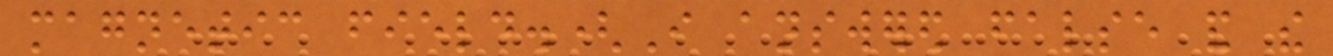magnetic field.(I answered false and the
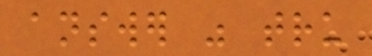answer was tru
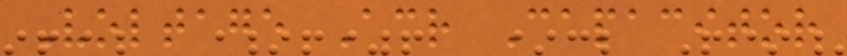Voltage Across Capacitor
